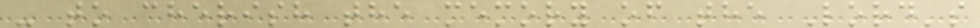- to cherish the memory of the Lord's
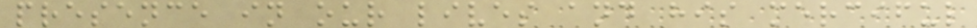presence in our lives and his merciful
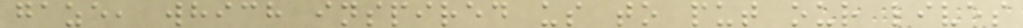gaze, which inspired us to put our lives
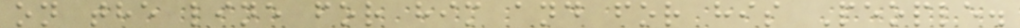on the line for him and for his People.
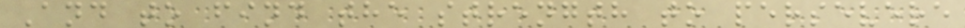And to find the strength to persevere
